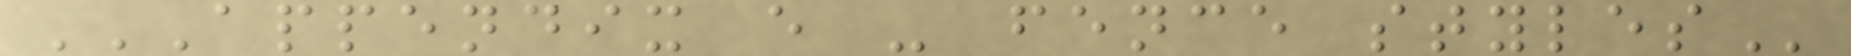APPENDIX E - FENCE STYLES
